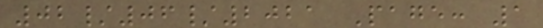02/06/2021 Page: 1
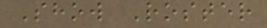Show Roster
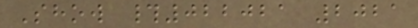Show #022021 2021
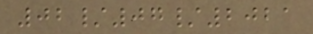02/07/2021
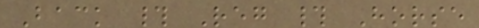Back # Reg # Horse
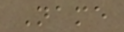Name
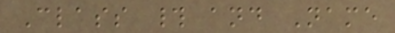Class # and Name
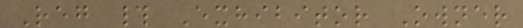Reg # Exhibitor Owner
